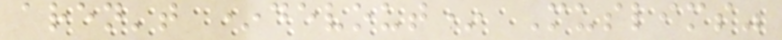aren't *devout* Muslims"
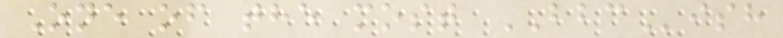One of the most BBCish
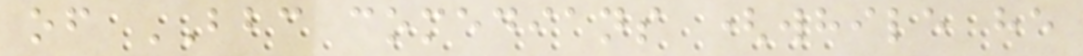of BBC comedians (while he
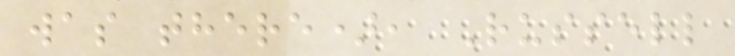was there), Russell
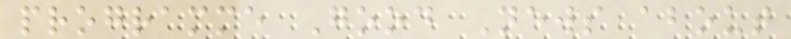programme Good News about
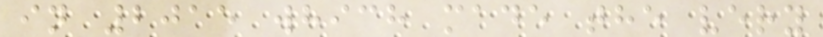in 2015 which made the very
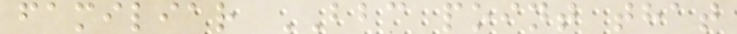familiar BBC point that
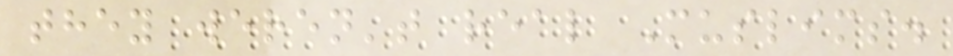they weren't real Muslims.
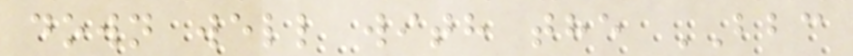down well with the BBC
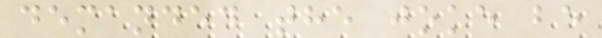demanded the joke be
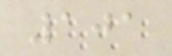101
